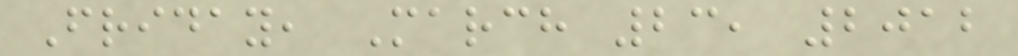Friday, March 23, 2012
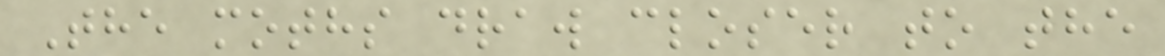The moths draw closer to the
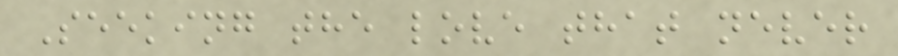Seeking the love that never
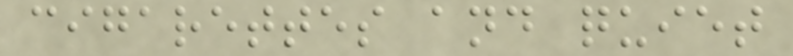cigarettes and quiet
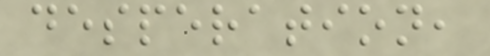desperation,
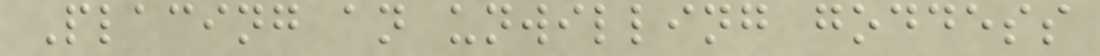Placing an unwilling goddess
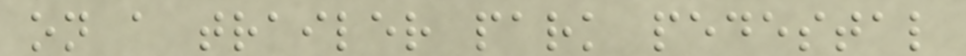on a trailer park pedestal
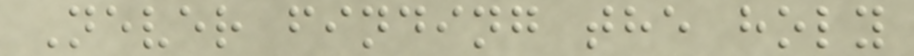Never finding the holy
